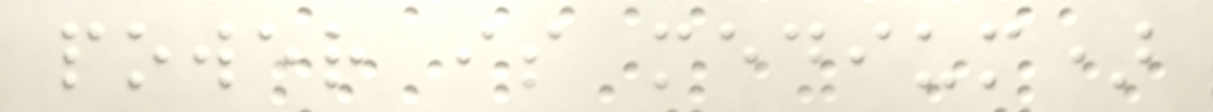power is medium)
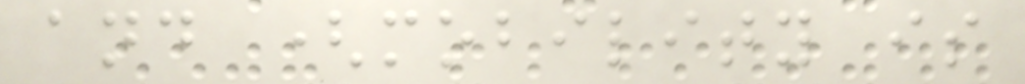and (mobility is
